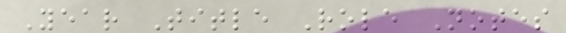Year Title Role Notes
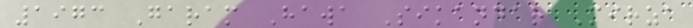1973 Garam Hawa Sikandar Mirza
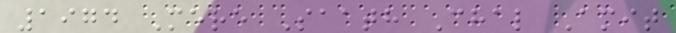1974 Mere Saath Chal Amit
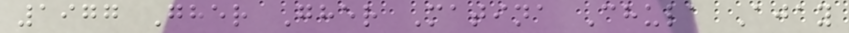1977 Gher Gher Matina Chula Ajay
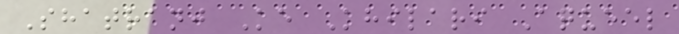Shatranj Ke Khilari Aqueel
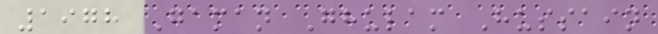1978 Gaman Ghulam Hussain
